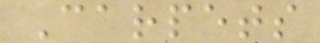Carpets
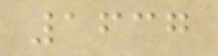1637
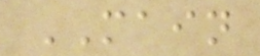MAIN
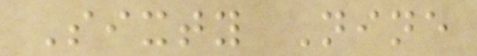Sixty Nine
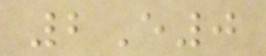2E0
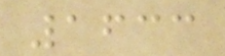1633
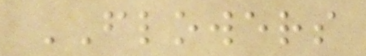FLOWERS
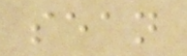sean
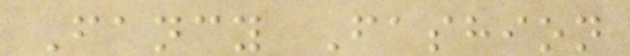Fancy Fashion
